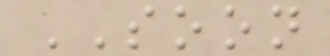SOON
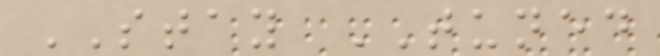STAY TUNED
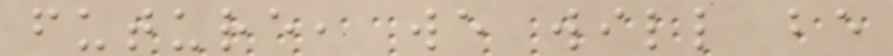future, we will be
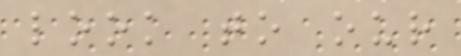look to our
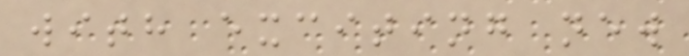with exciting new
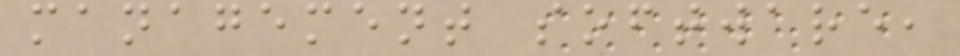management software,
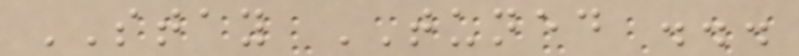STAY TUNED ...
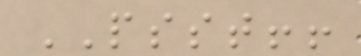PSST!!
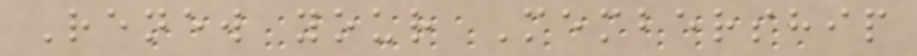Renew your Membership
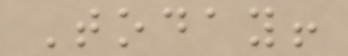Today!
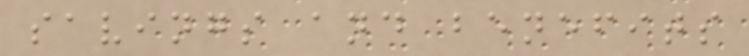savings and benefits
